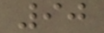90
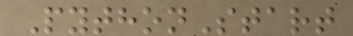PythonStart
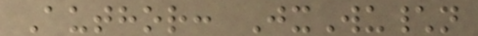Author: JxWu\n
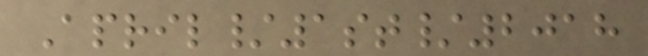April/1st/2018
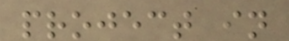project in
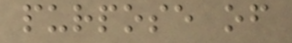purpose of
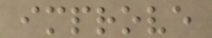improve
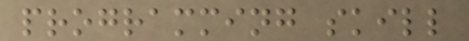programming skill
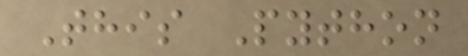This Python
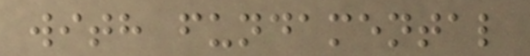with fundamental
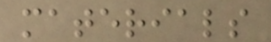materials
